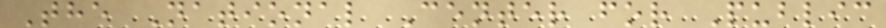The National Center for Public
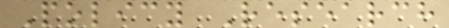Policy Research
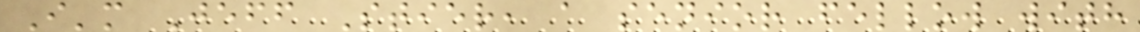I'm Jeff Stier, a senior fellow with
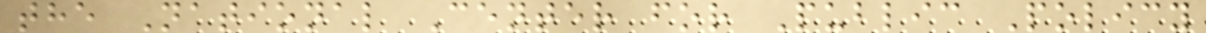the National Center for Public Policy
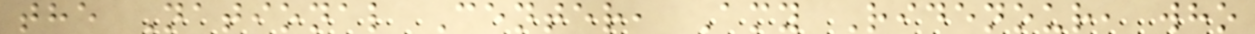the National Center, Amy Ridenour, who
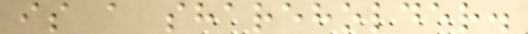is a shareholder.
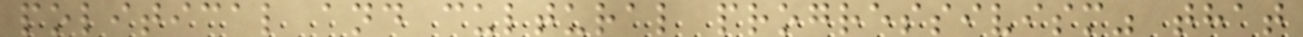political and cultural progressivism" that
